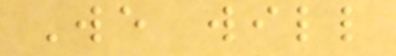We will
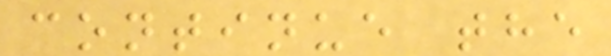continue the
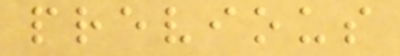previous
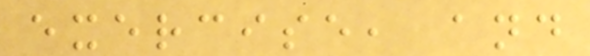exercise, and
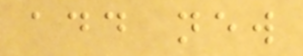add new
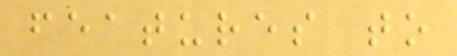features to
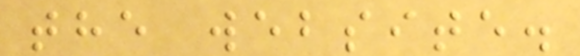the website.
